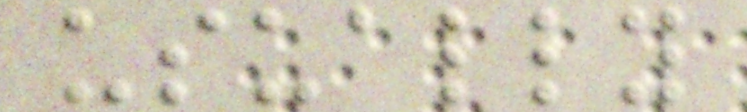usually
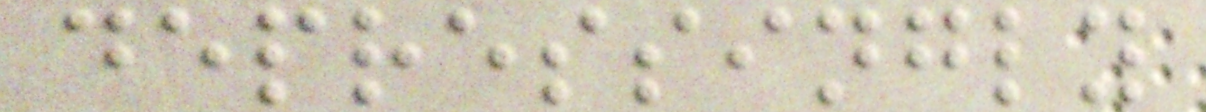depressingly
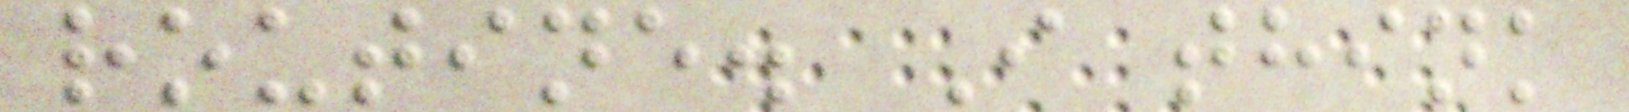routine. I think
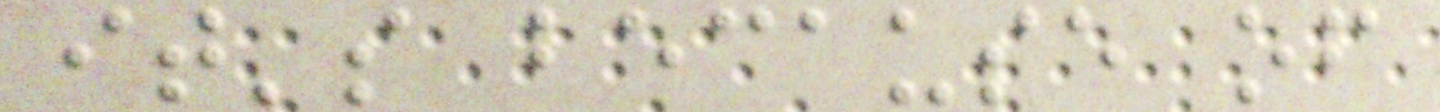it's because of
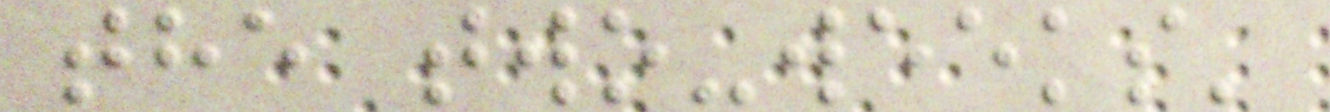the two-weeks'
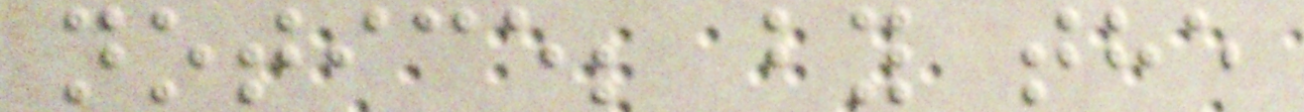notice; by the
